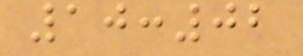10:02
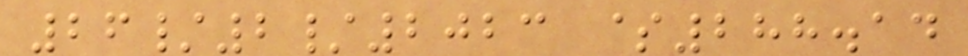26/2/2023 $288.14
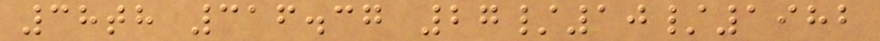38th 316.37 27/10/1982
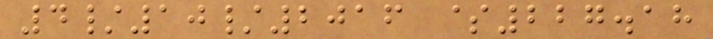4/10/2016 $227.18
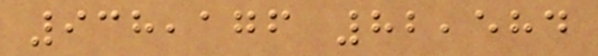938,176 82,584
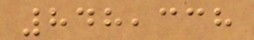848,338
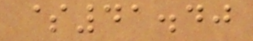$41.40
